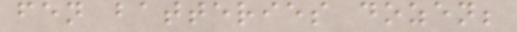fen batteries dozen;
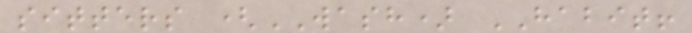sitters (WASH) HABIT!
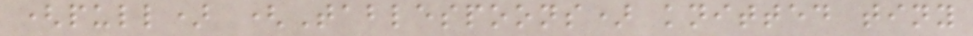(pull) (Tablespoons) knitted tiny
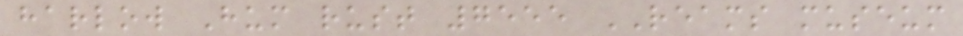harlow Hum rust 7555 REAMS museum
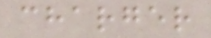charger
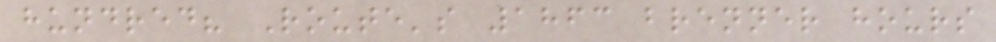hundred? Route's 1863 brenner hours
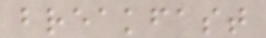breakfast
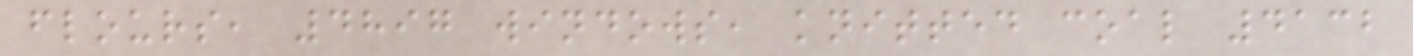flours, 4897 windows, knitted coal 4132
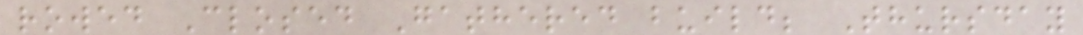rowed Closed Gathered build; Thursday
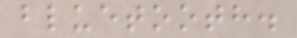bluetooth.
